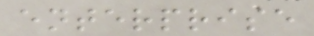enterprise
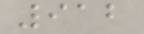912
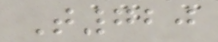T720
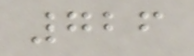726
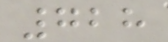728
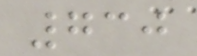730
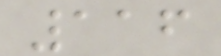116
